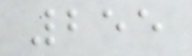255
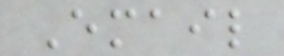Email
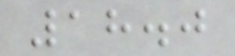18.0
